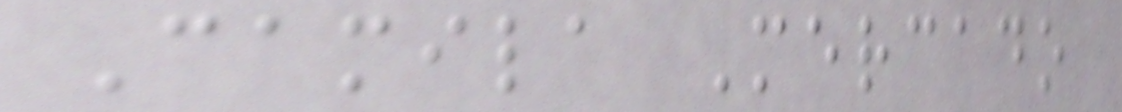Camila Mercado
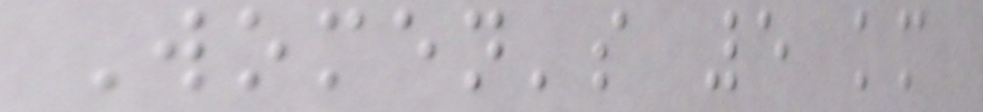Women's 5 km
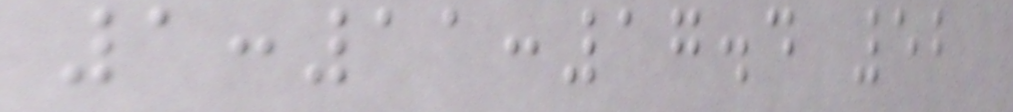1:11:17.4 52
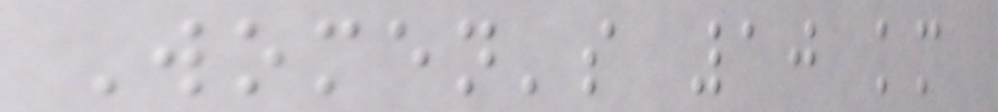Women's 10 km
